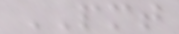PMT
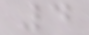4
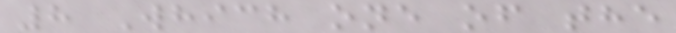8 Which one of the
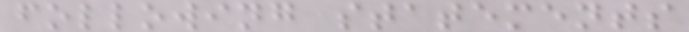following statements
